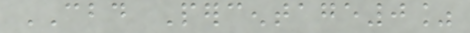CBD Percentage0%
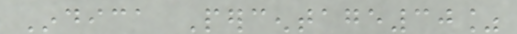Indica Percentage30%
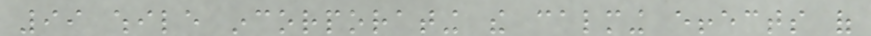99 while incorporating the calming effects of
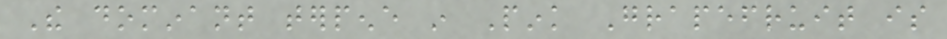The dominant terpene in Pink Grapefruit is
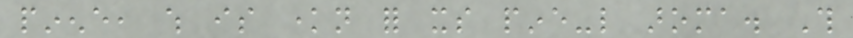pinene, which is known for its pine-like aroma. This
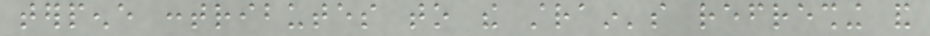terpene contributes to the strain's refreshing and
